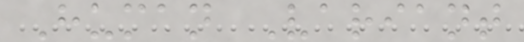Human Variant
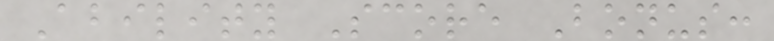Ability Score Bonus:
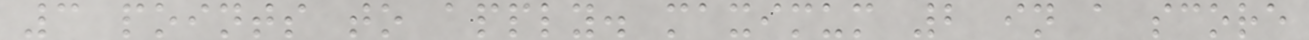3 points to apply. maximum 2 in a score
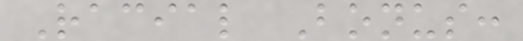Racial Bonus:
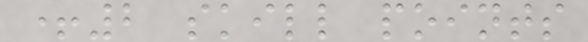+2 skill points
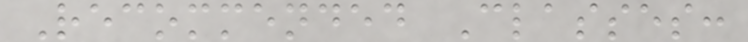Recommended Classes:
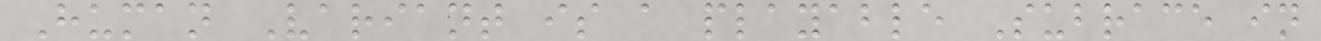Human Variant is a playable Subrace in
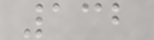132
